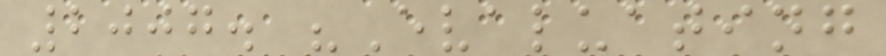2007. "Evaluating
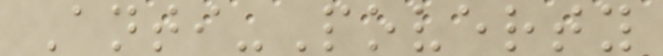Anti-Poverty
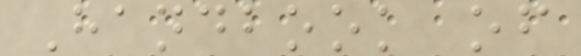Handbook of
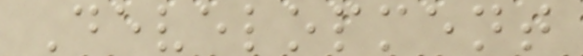Development
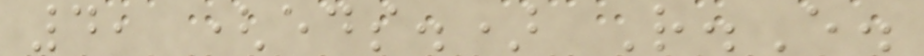4, (eds.) R.E.
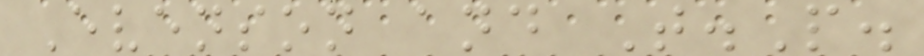Evenson and T.P.
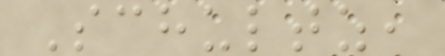Schultz,
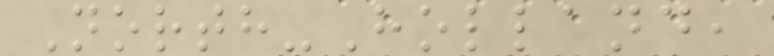North-Holland,
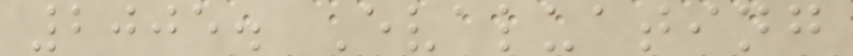2005. Evaluating
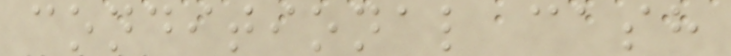conditional cash
